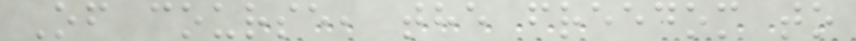Of course, the freedom to
